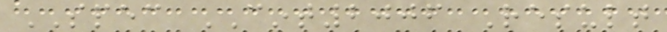SPEC CINT2006 Result
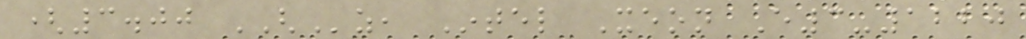(3.00 GHz, Intel Xeon E3-1220
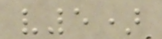v5)
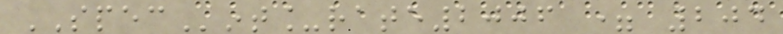SPECint_rate2006 = 204
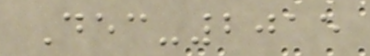Dec-2015
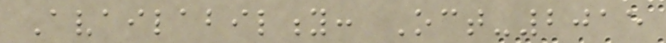Availability: Oct-2015
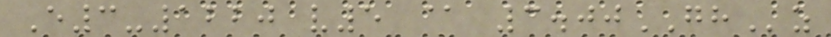E3-1220 v5 @ 3.00GHz
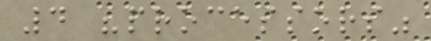4 "processors"
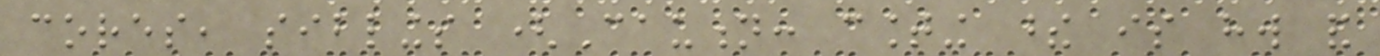cores, siblings (Caution: counting these is hw and
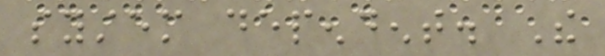system dependent. The
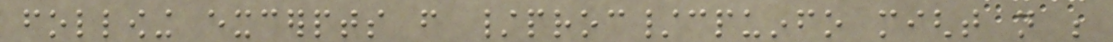following excerpts from /proc/cpuinfo might not be
